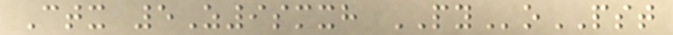Ctx 5Z9smxh PYoPST
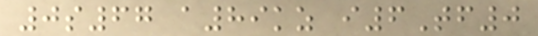0s67 a89kz i6Tf0
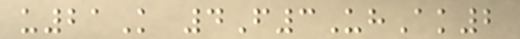u21K 4F3UhAk2
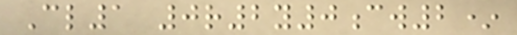Cl1 0r2y0cw2*
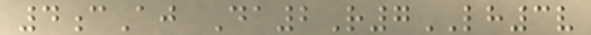4cAj Da2R7LH3v
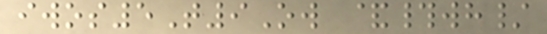iwos5T9Ow &#wh/
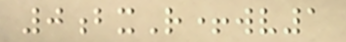0bxR+wv1
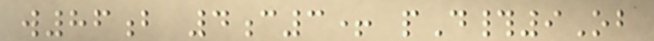w86b 4c3+ pD#9Ob
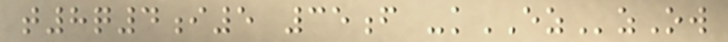t8q4i5 35f -kEZzOw
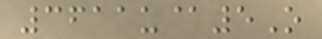3611u@5O
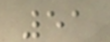51
